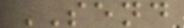SEND
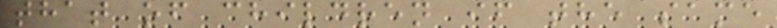that of children if the same
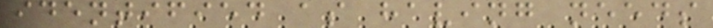identified as having needs
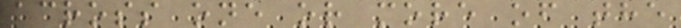across one or more of the
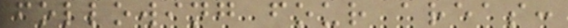following four areas:
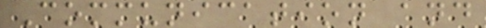Communication and
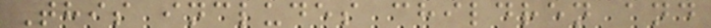This includes children and
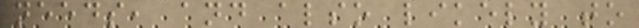needs, and also likely to
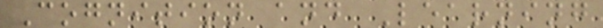Cognition and Learning
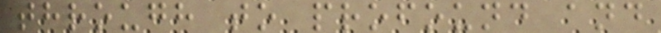through to profound and
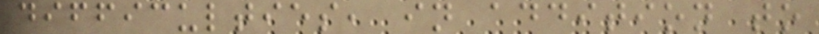difficulties, in addition to
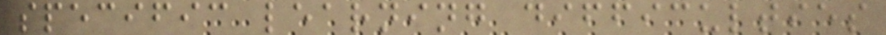specific learning difficulties
